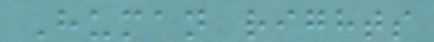Human rights
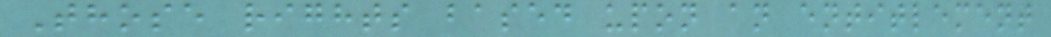Those rights based upon an entitlement
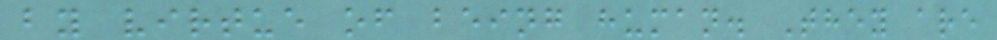by virtue of being human. They are
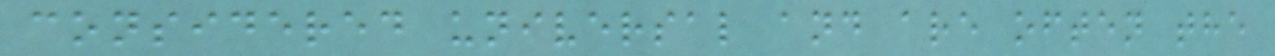considered universal and are often the
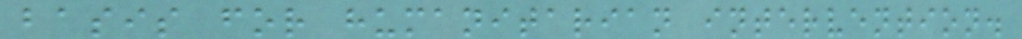basis for humanitarian intervention.
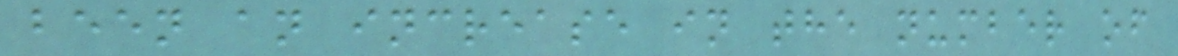been an increase in the number of
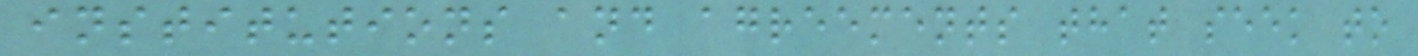institutions and agreements that seek to
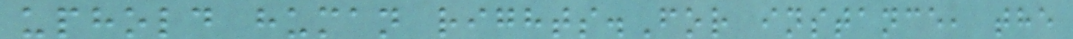uphold human rights.For instance, the
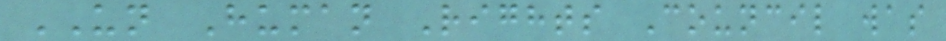UN Human Rights Council was
